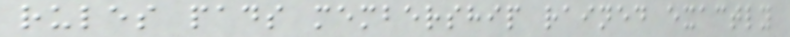rules pads membership rained exactly
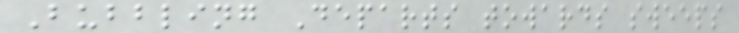Bubbling Departs towards sweeps
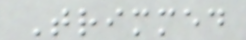Trimmed
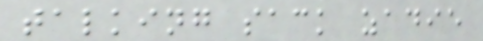talking sack zadie
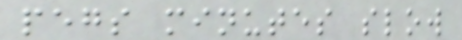pegs minutes slow
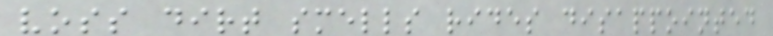voss dirt smells rides disappointed
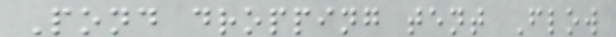Pond dropping tent Flow
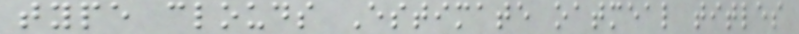type clouds Estimate oatmeal titles
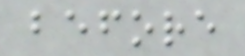before
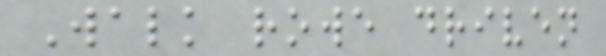Walk rowe driven
